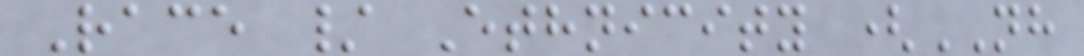Race / Ethnicity (NH
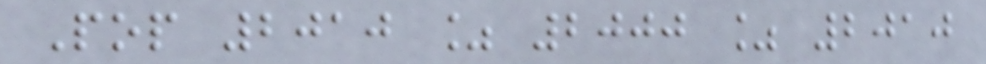Pop 2010 % 2000 % 2010
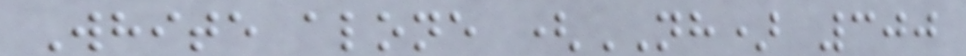White alone (NH) 300
